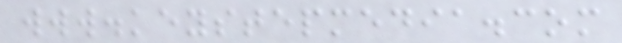www.keystepmedia.com
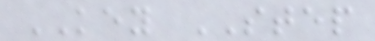KEY STEP
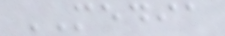MEDIA
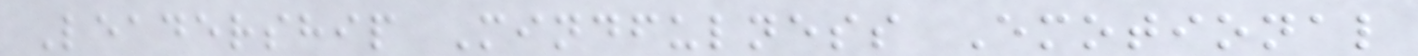Leadership Mindfulness Emotional
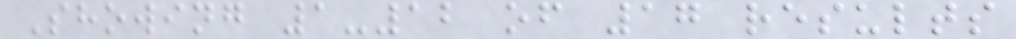Showing 1-12 of 17 results
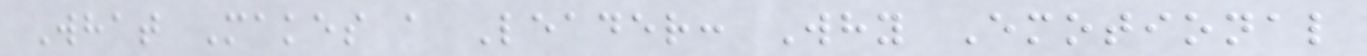What Makes a Leader: Why Emotional
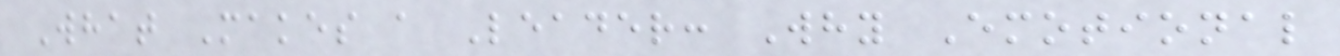What Makes a Leader: Why Emotional
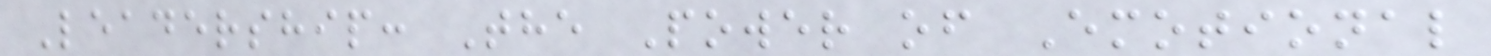Leadership: The Power of Emotional
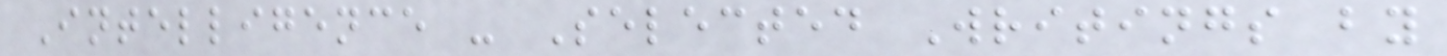Intelligence - Selected Writings by
